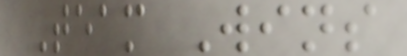Team Wins
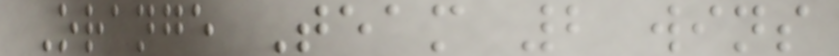Orange Team 2 wins
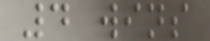4 wins
